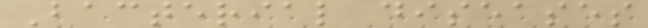Bacterial diseases
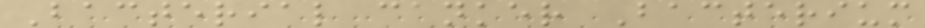Bacterial canker Bacterium
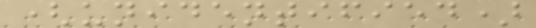(unidentified)
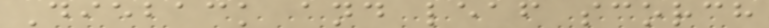Dieback and leaf scorch
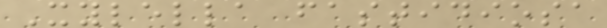Xylella fastidiosa
